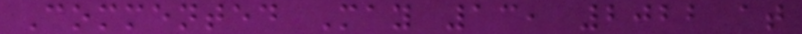Commented May 13, 2022 at
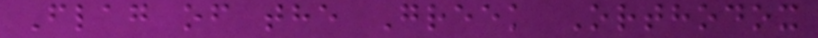Flag of the Greek Orthodox
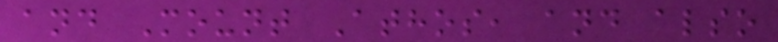and Mount Athos, and also
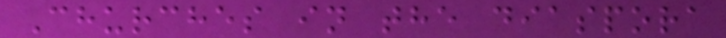Churches in the diaspora
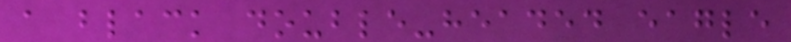a black double-headed eagle
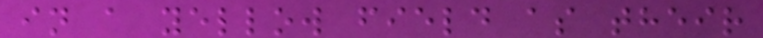in a yellow field as their
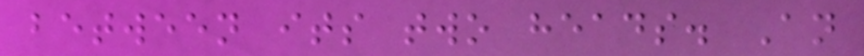between its two heads. An
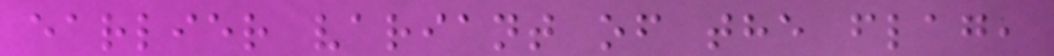earlier variant of the flag,
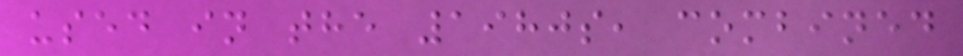used in the 1980s, combined
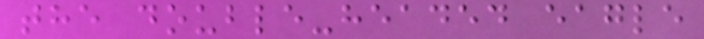the double-headed eagle
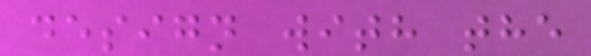design with the
